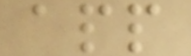app
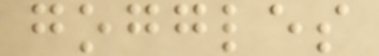goggles
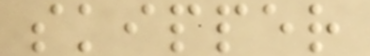skipper
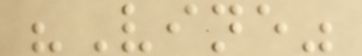"Vine"
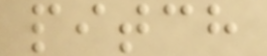pitch
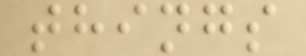things
